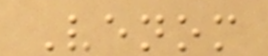Venom
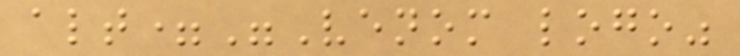alt="Venom logo"
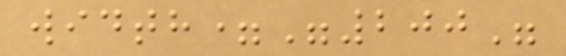width="200"
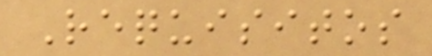Requisitos
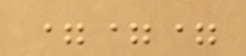===
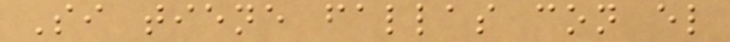Si tiene fallas con el
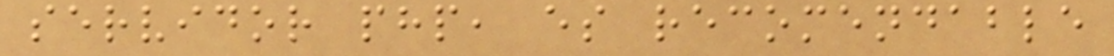servidor php, es recomendable
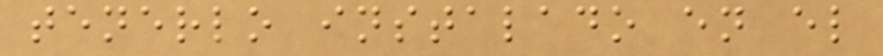tenerlo instalado en el
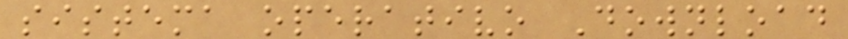sistema operativo Download
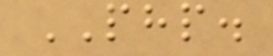PHP.
